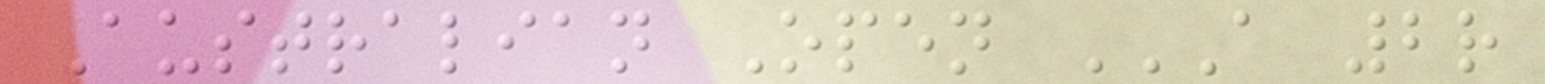Australian Open A 2R
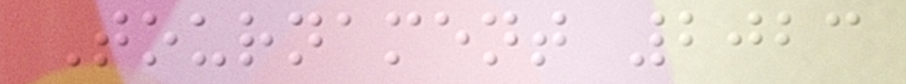Tournament 2023
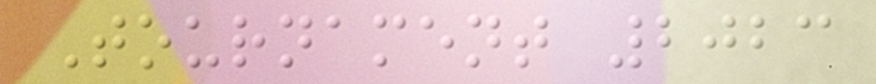Tournament 2023
